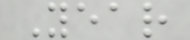Year
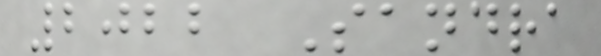2022 Sandra
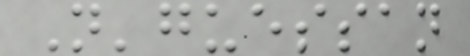N'guessan
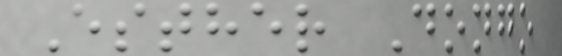Esther Dongo
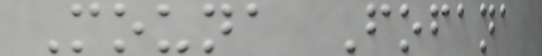Mouna Fofana
